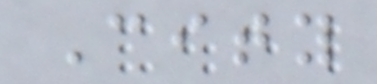City
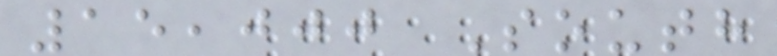15,000 South
